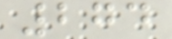274
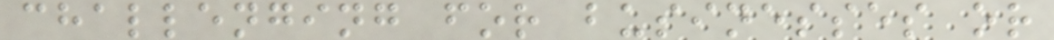challenging for businesses or
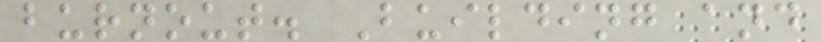burnout. Building and
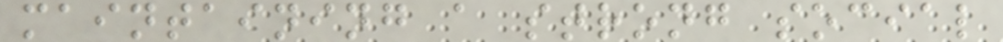maintaining a strong social
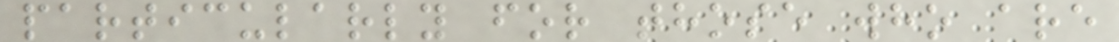particularly for those who are
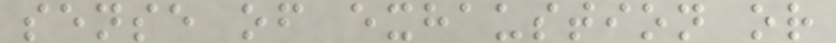sense of exhaustion or
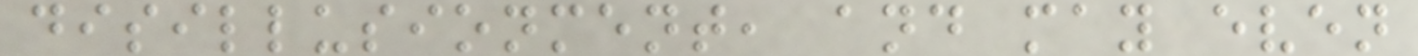disillusionment, and may even
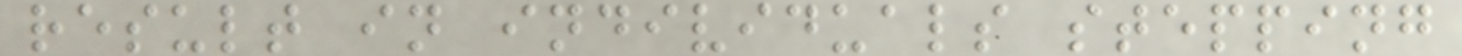result in individuals stepping
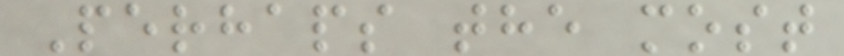Perhaps the most
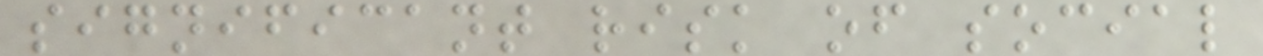significant risk of social
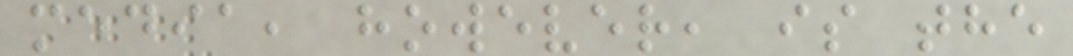media, however, is the
